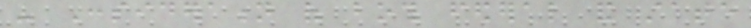- Consideration of both federal and state
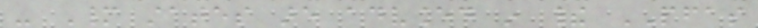- Many states are advanced in their PFAS
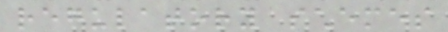regulatory schemes
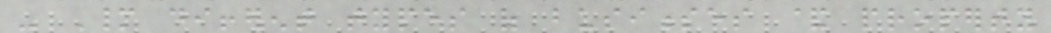- Many different types of businesses & property
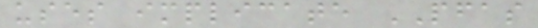uses implicate PFAS
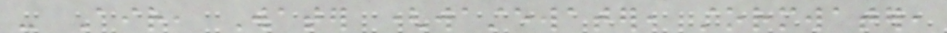- Air, Water (wastewater, stormwater,
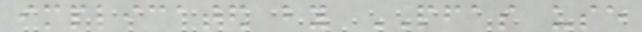implicated by PFAS use
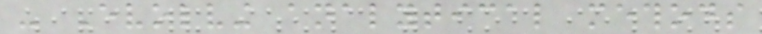- Evolving analytical methods
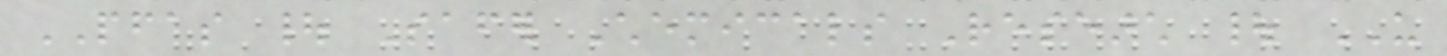PFAS | Safer Chemicals Research | US
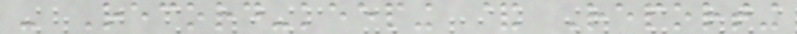- Record-keeping & Reporting
